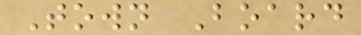Town Board
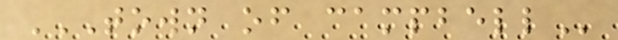TOWN OF CAMPBELL
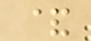&
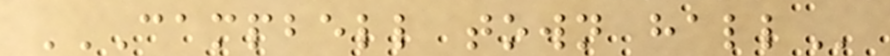CAMPBELL TOWN HALL
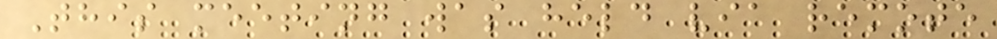This meeting was held via remote
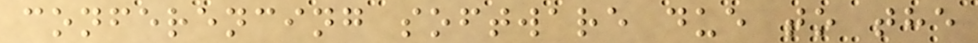conferencing software due to the
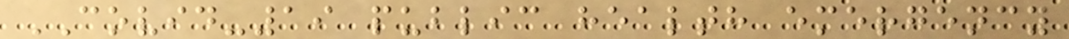COVID-19 public health emergency
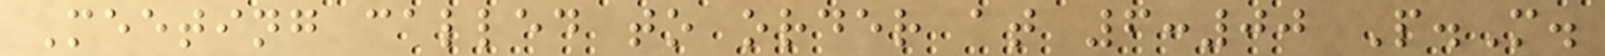Meeting called to order at 6:00 P.M.
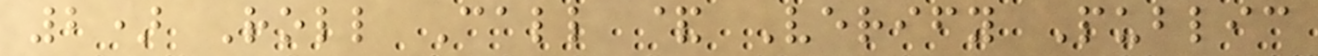2) Roll Call & Verify Public
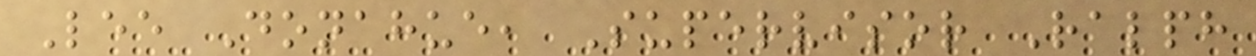Lee Donahue, Supervisor Ralph
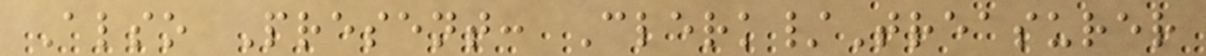Also Present: Clerk/Treasurer
